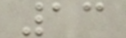13
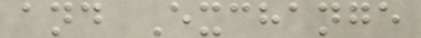and Exchange
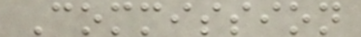Commission
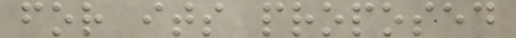for its proposed
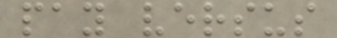pay versus
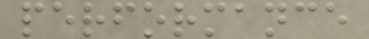performance
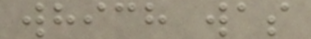which was
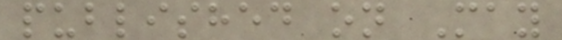published on May
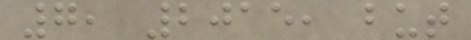7, 2015, but
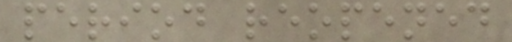period reopened
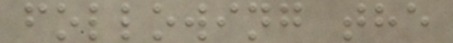following the
